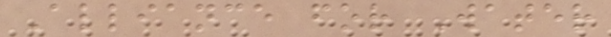Alliance for Water
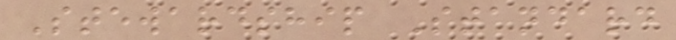Stewardship Standard
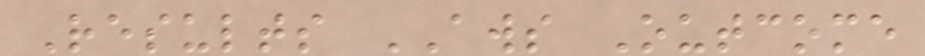Results AWS Outcome
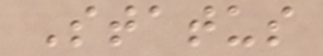Status
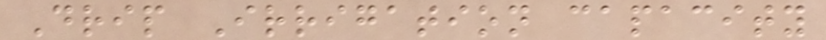Drip Irrigation capacity
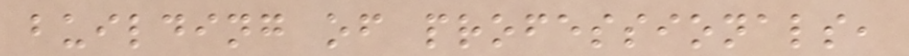building of professionals,
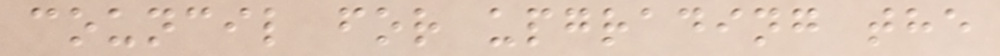council for upgrading the
